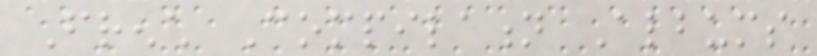French Compilation Albums
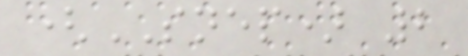(SNEP) 2
